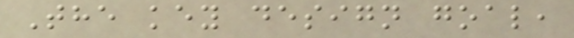The key design goal,
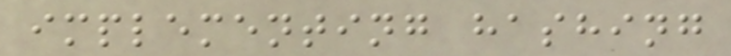implementing hashing
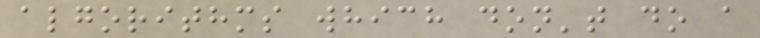algorithms which don't do a
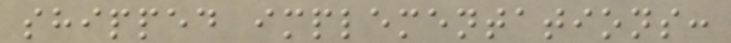shipped implementations:
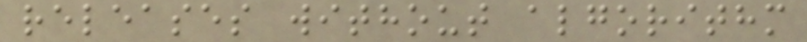releases without algorithm
